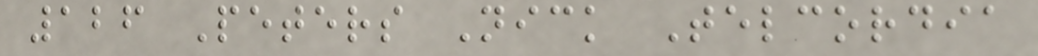126 Peters Nick Telcordia
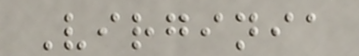Virginia
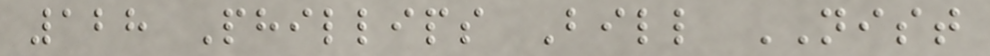128 Phillips Bill NIST
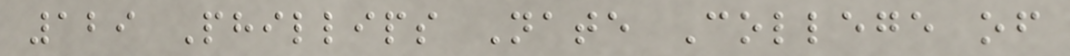129 Phillips Nate College of
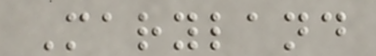Maryland
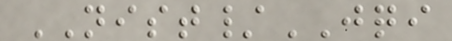NIST/JQI
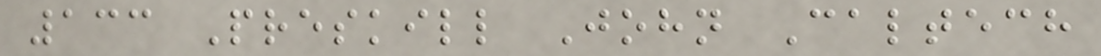133 Preskill John Caltech
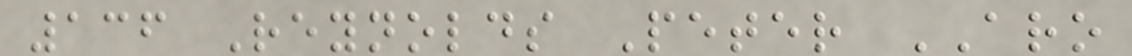136 Reynolds Peter ARO
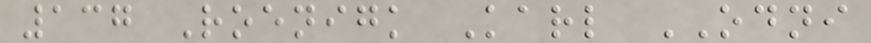137 Roenigk Karl ODNI
